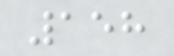158
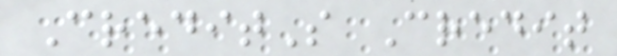CreditS Credit
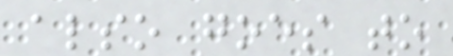also goes to
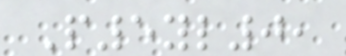P5yl0,
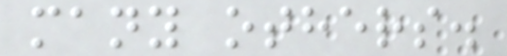many others.
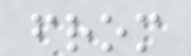from
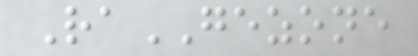RaGEZONE
